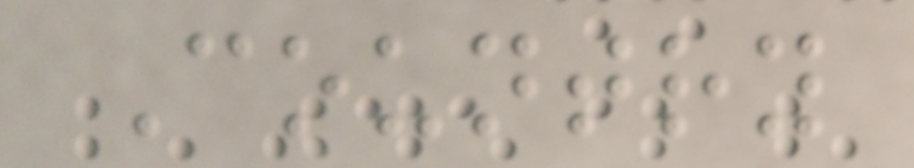Country
